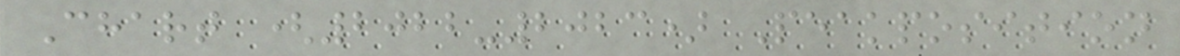Chart (2022-2023) Peakposition
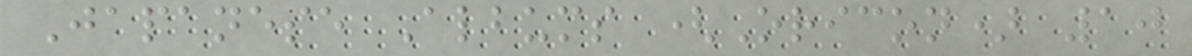Japanese Albums (Oricon) 10
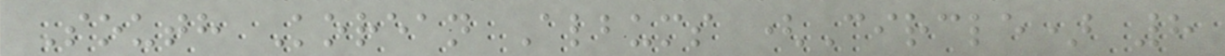South Korean Albums (Circle) 8
